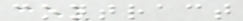contract
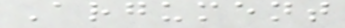Argument
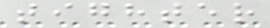tighter
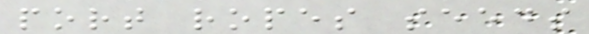port ropes seeds
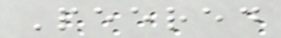Peered
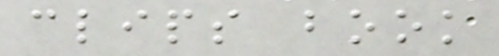clips book
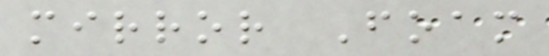mirror Foam
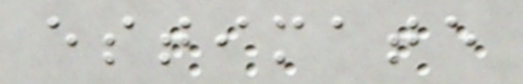estimate
